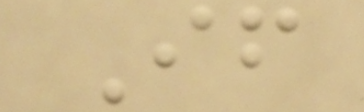If
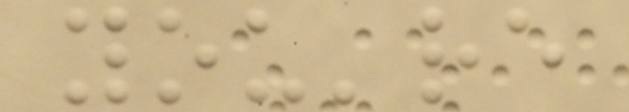you're
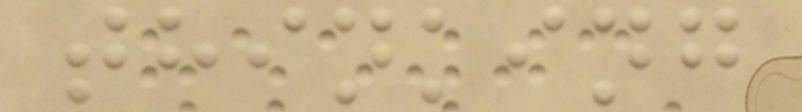thinking
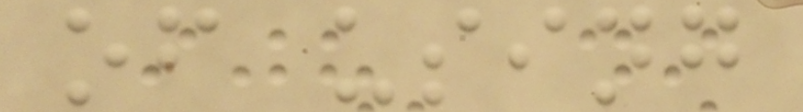of using
